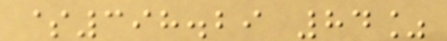$398.29 84%
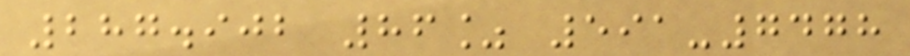287.902 86% 591-7478
